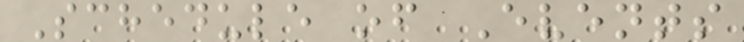Schedule of Events
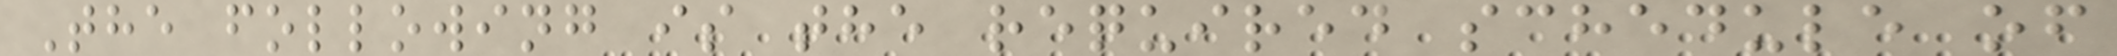The following is the required schedule of
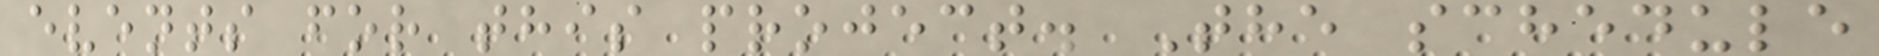events for this project. The schedule
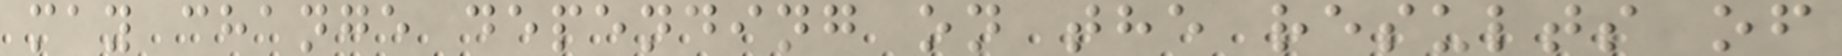may change depending on the results of
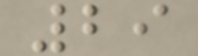29
